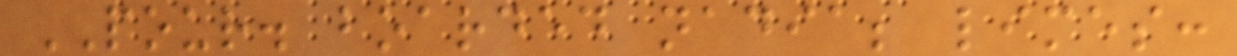POUR. boarded nadia; limes:
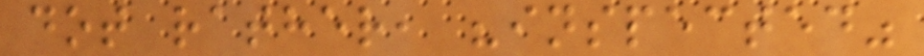dot rather, "inspected"
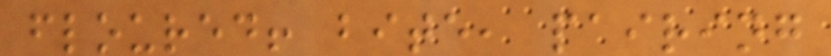floured! bite, pairing
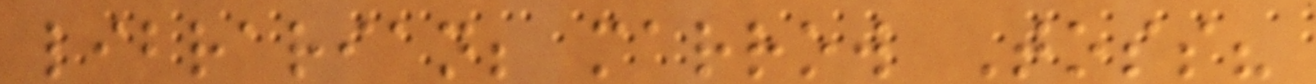librarian; marrow Toss?
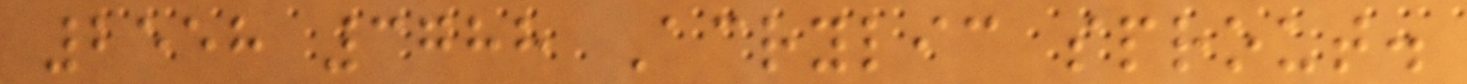2558 3788 Acrylic sprout.
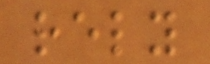rely
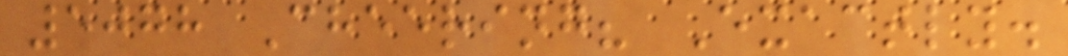5078 Cheering? Exactly.
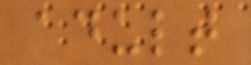adult
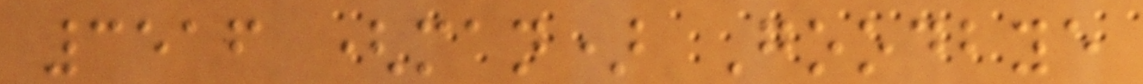3516 (man) Goodbye
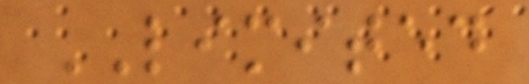LIMITED
